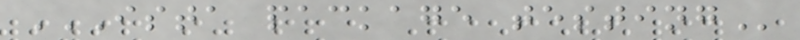ISTA PACKAGE TESTING
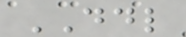DDL
